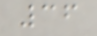36
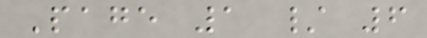Page 1 / 6
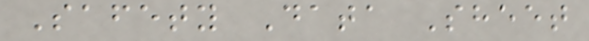Safety Data Sheet
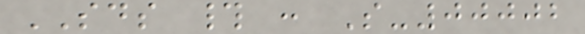SDS # : S-00002
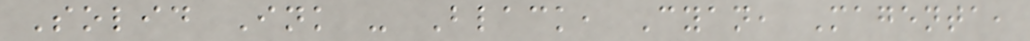Solid Ink - Black, Cyan, Magenta,
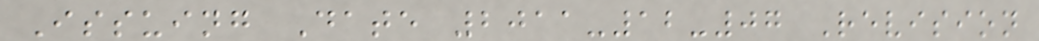Issuing Date 2011-12-07 Revision
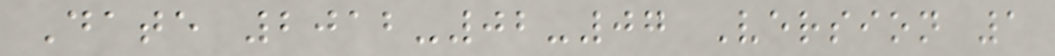Date 2012-02-07 Version 1
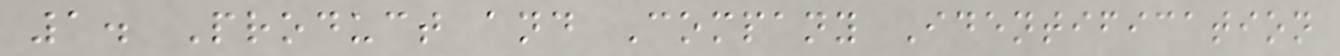1. Product and Company Identification
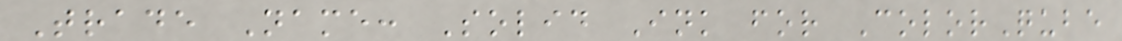Trade Name: Solid Ink for ColorQube
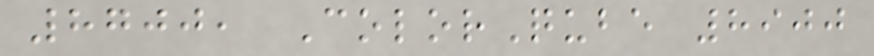8700, ColorQube 8900
